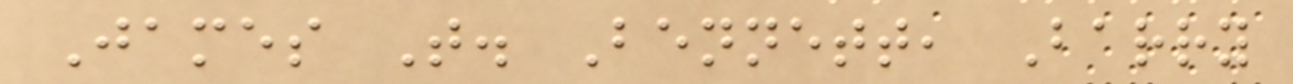James T. Bennett, Barry
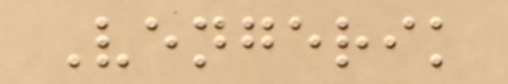Vengerik
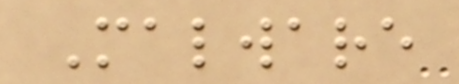Malware
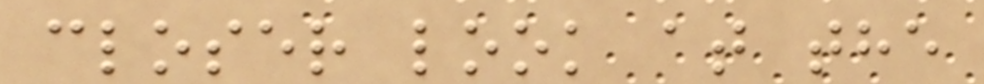closer look at the
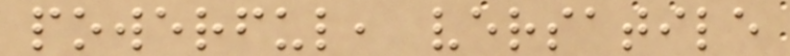powerful, versatile
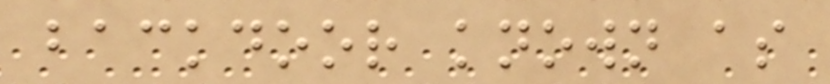backdoor known as
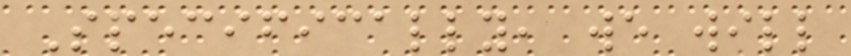Specifically, we will
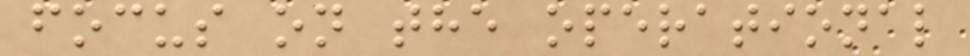focus on the operational
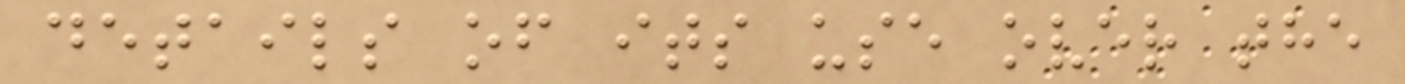details of its use over the
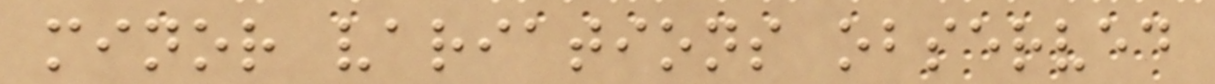minor variations observed
